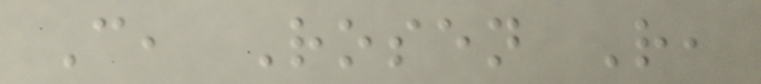C, Rosen R,
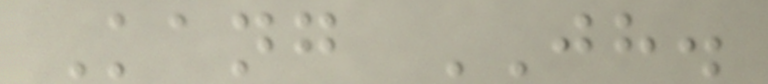Kang JH.
